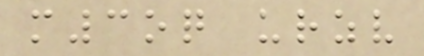m3oq urzv
